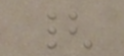{
